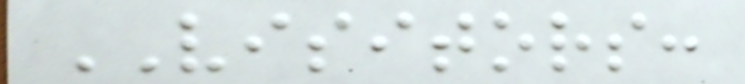VISITORS:
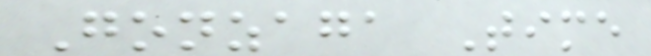Gonzaga Time
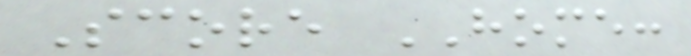Score HOME:
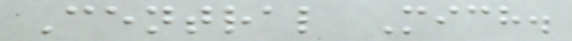Central Mich.
